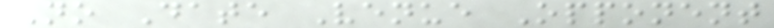No Date Venue Opponent
